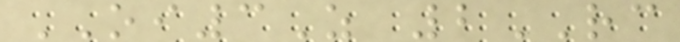OI3Z 2RC
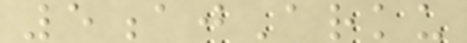5ajArku
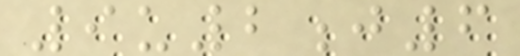9u2j6
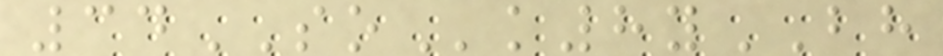34SOk8yBH
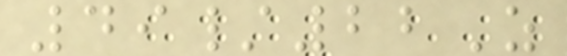49/22Z
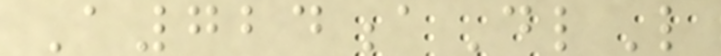A724aDlL
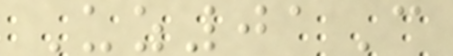Uz01C
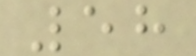58
